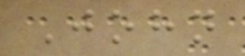John
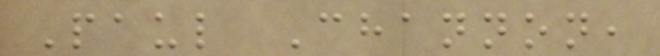Paul Channon,
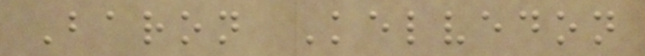Baron Kelvedon
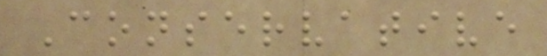Conservative
